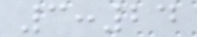3:24
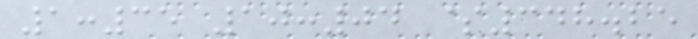1:35 10:04 $348.25
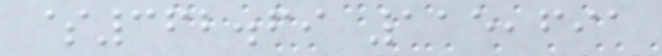$362.69 115,691
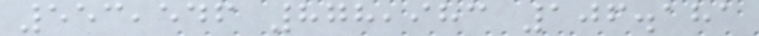553,546 878,983 106.181
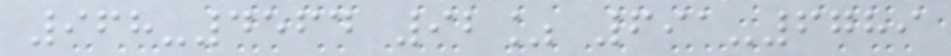968-4564 92% 691-6789
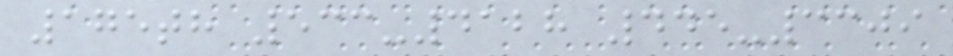175th 533-4128 445-3309
